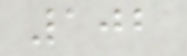102
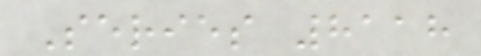Series 8118
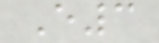E3
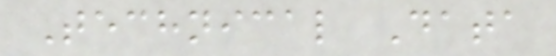Technical Data
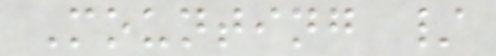Mounting /
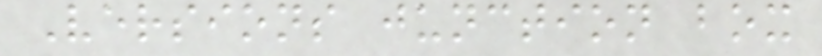Versions junction box
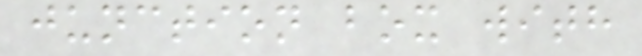junction box with
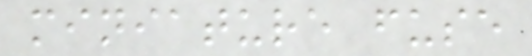miniature fuse
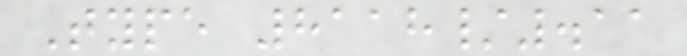Type 8118/.11
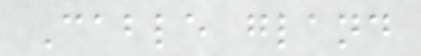Cable gland
